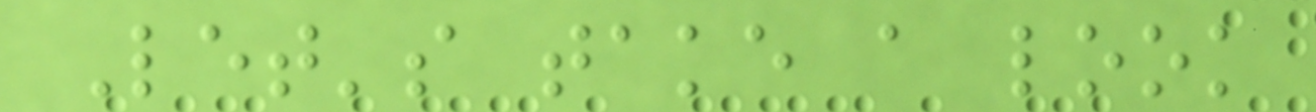Let's take a look
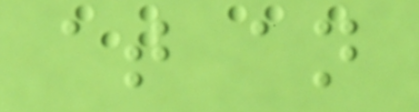at an
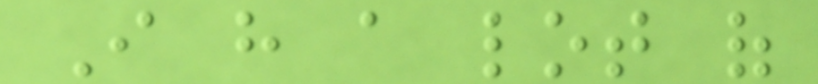I have a lot of
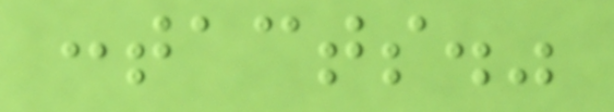contacts."
